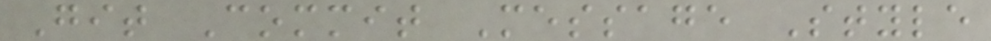Git Commit Message Style
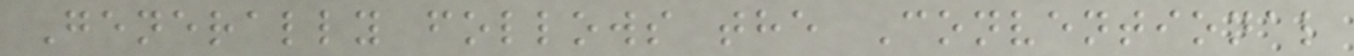Generally follows the Conventional
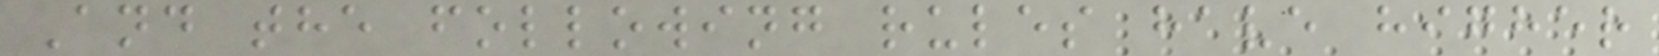And the following rules have higher
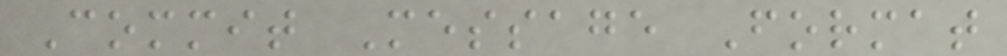Commit Message Format
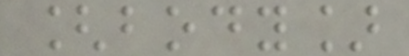[body]
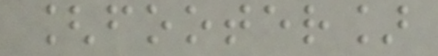[footer]
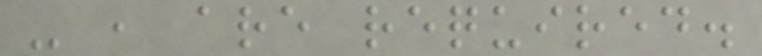- , are required.
